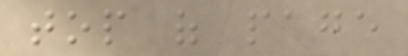top of page
